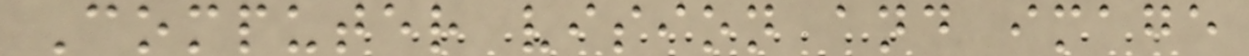Computer vision and image
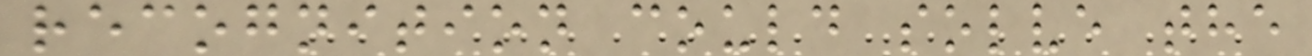recognition could solve the
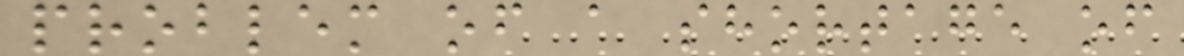problem of a shortage of
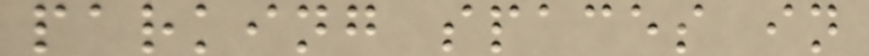parking spaces in
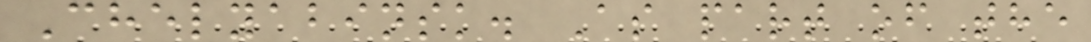Chelyabinsk. As part of the
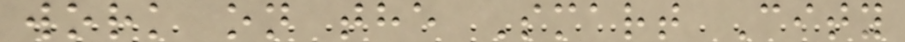work on the Smart City
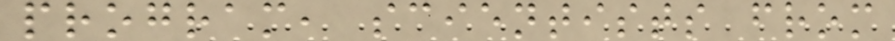program, scientists from
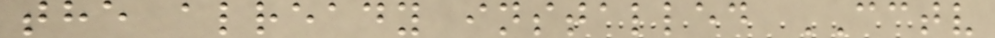the already installed CCTV
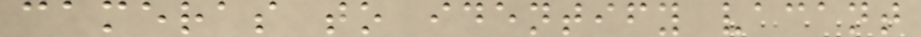cameras to identify vacant
